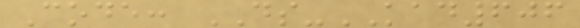Code: DS-KAD606
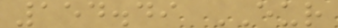154.49 EUR
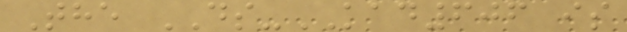The DS-KAD606 is
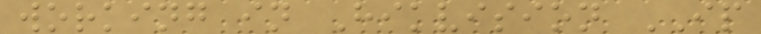working in Hikvision IP
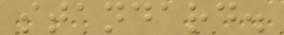standard.
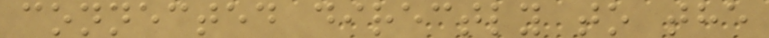connected directly to the
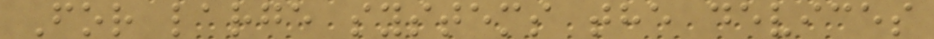For large systems the devices
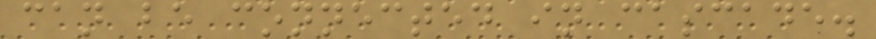can be connected in cascade.
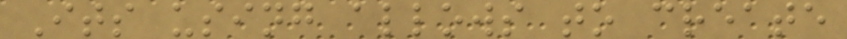Its using allows to create
